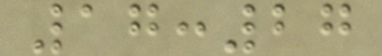17:27
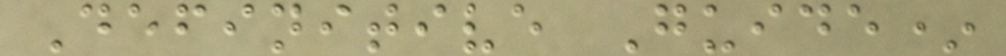Definitive Guide*
